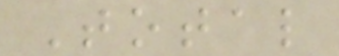Total
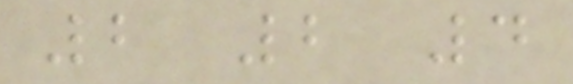2 2 4
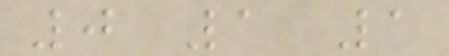0 1 1
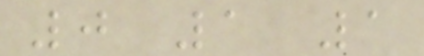0 1 1
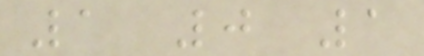1 0 1
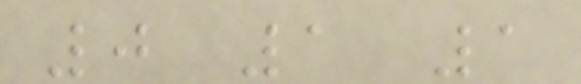0 1 1
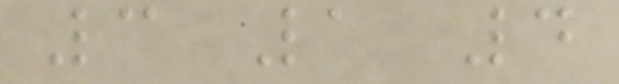3 1 4
